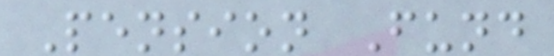Pension Fund
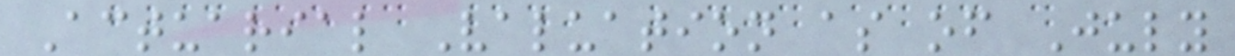Actuarial Valuation as of July
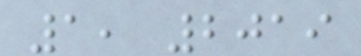1, 2019
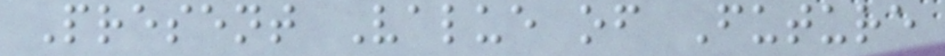Present Value of Future
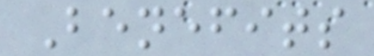Benefits
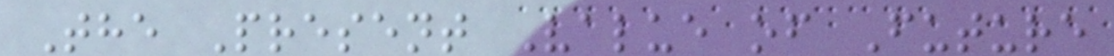The Present Value of Future
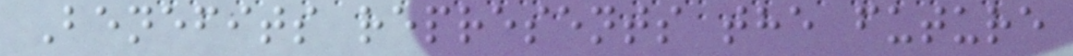Benefits represents the future
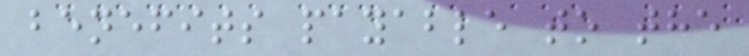benefits payable to the
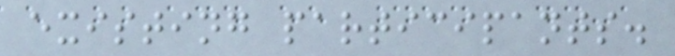existing participants.
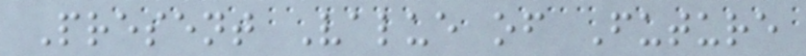Present Value of Future
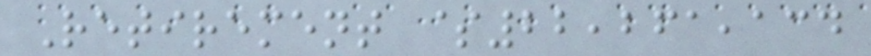Retirement $22,261,134
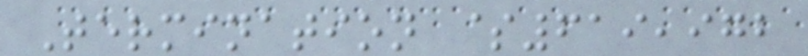Termination $619,972
